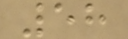58
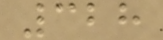328
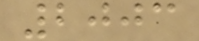2003
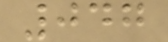047
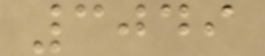3049
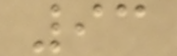93
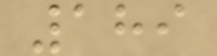189
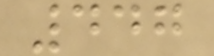447
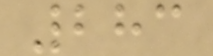283
